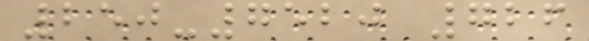250-7520 726
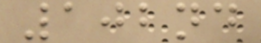102nd
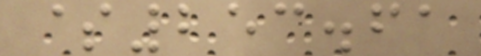$253.61
